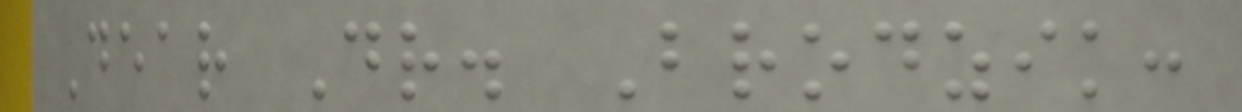Dear Dr. Brodzik:
